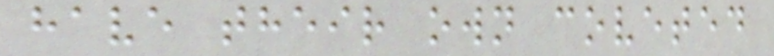have their own coveted
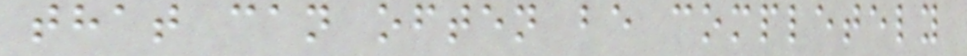that can often be completely
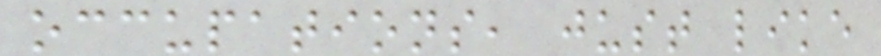occupations, just like
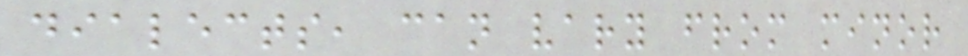dialects, can vary from minor
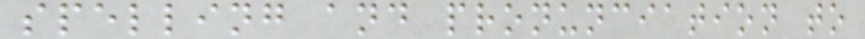spelling and pronunciation to
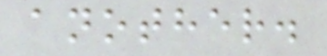another.
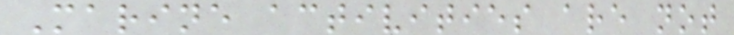Marine activities are not
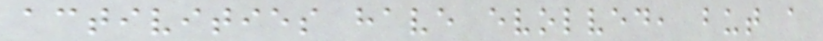activities have evolved, but a
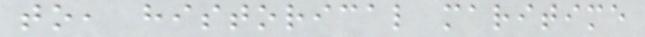to, historical maritime
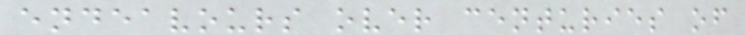endeavours over centuries of
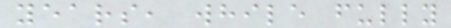years, while fully
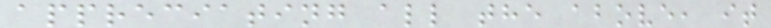appreciating all the above, it
